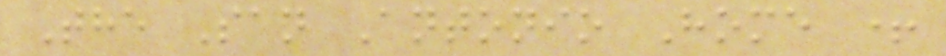The San Antonio Home +
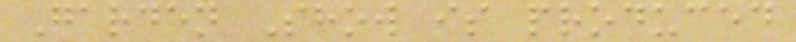Garden Show is produced
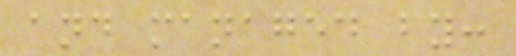and managed by:
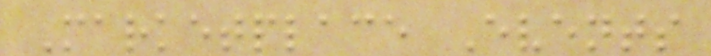Marketplace Events
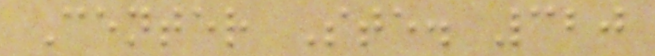Center Ste. 320
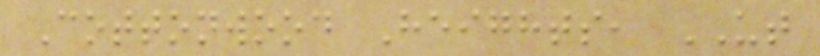Cottonwood Heights, UT
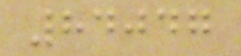84047
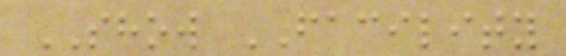SHOW FACILITY
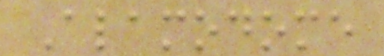Alamodome
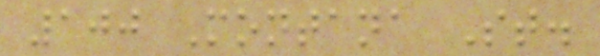100 Montana St.
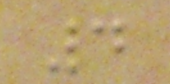4
